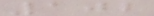102
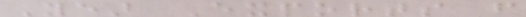Year Exports from
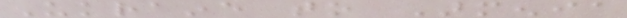Ukraine to Armenia
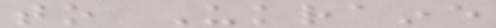to Ukraine
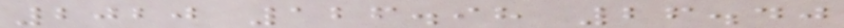2020 126.98 26.40
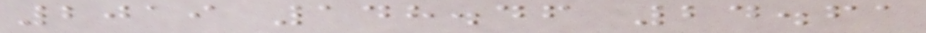2019 148.46 24.61
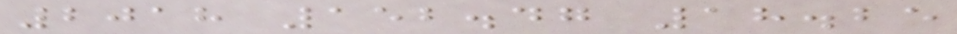2018 152.47 18.25
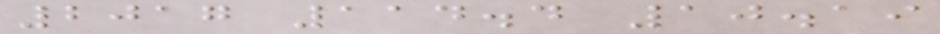2017 114.4 10.19
